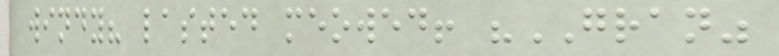windy? lasted meowed! "GRAN"
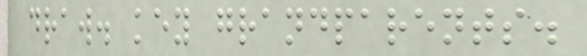draw. key grandparents.
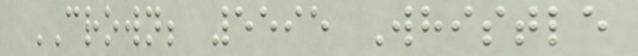CROWN; 5595 Whistle
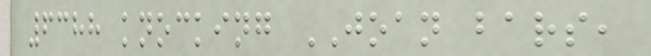6388 knocking JOAN bars,
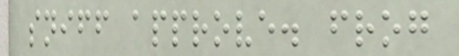sniff approve. frog
